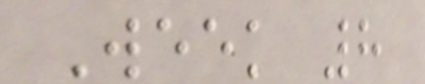Week 8
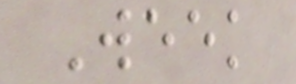Week
